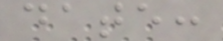date:
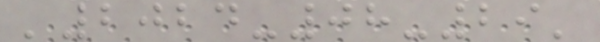'2024-08-29'
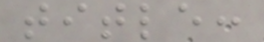title:
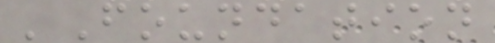'Foundation
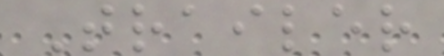Trailer
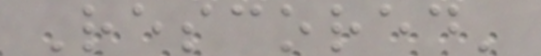Rescored'
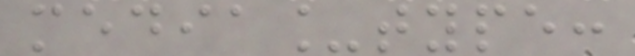media_type:
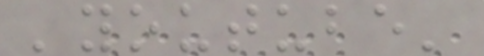'youtube'
